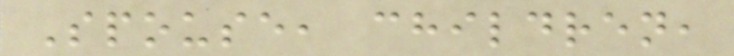Spouse, children,
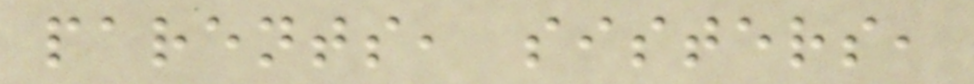parents, sisters,
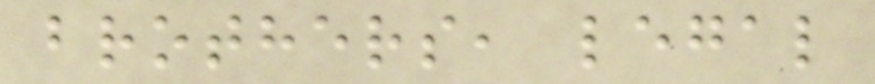brothers, legal
